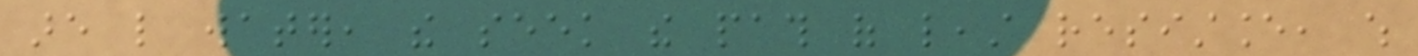are like water, the seek the path of least resistance, which
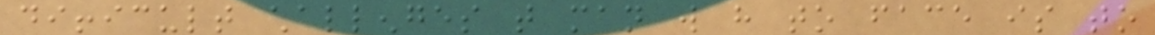difficult challenges that man will have to face is to
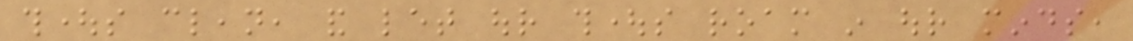thoughts clean, and let our thoughts roam in our minds,
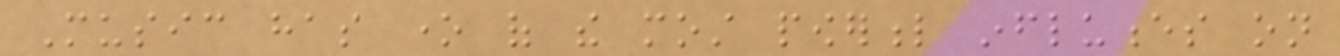Music has one of the most powerful influences on
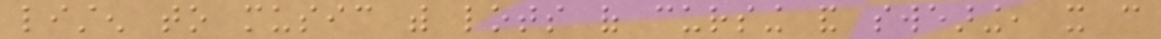listen to music with lots of cursing and swearing, it can
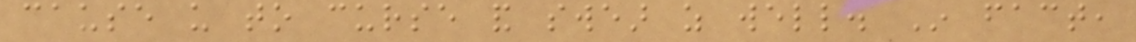cause us to curse and swear as well. In fact,
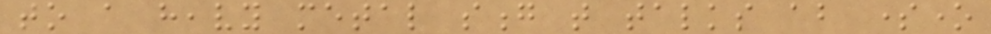to a heavy metal song that talks about someone
